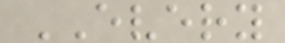EVERY
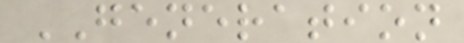GENERATION
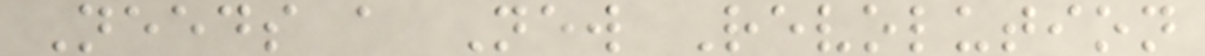Needs a New Revolution
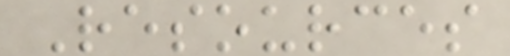Resources
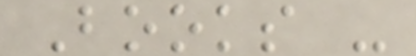Books -
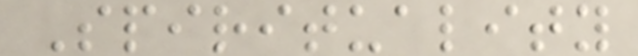Spirituality
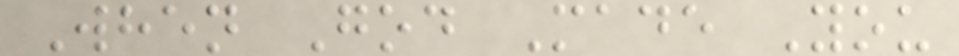When God Made You
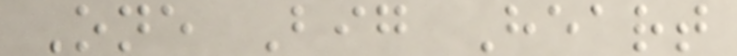One Big Heart
